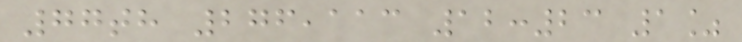77th 276,113 12:23 1%
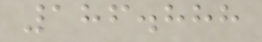186.888
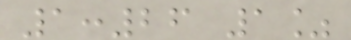1:26 1%
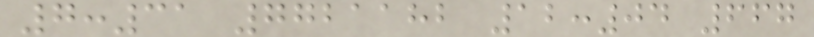7:31 7721182 12:04 667
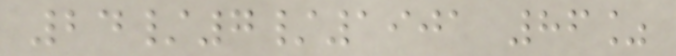24/7/1901 86%
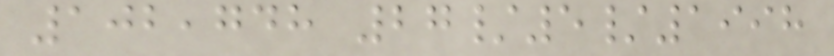102,748 27/5/1998
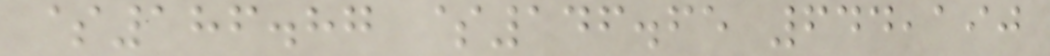$186.87 $146.65 644,190
